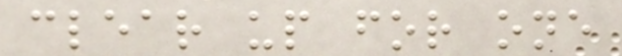clear up for one
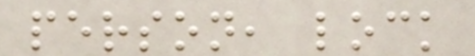person, lock
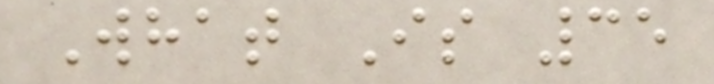What Is 35
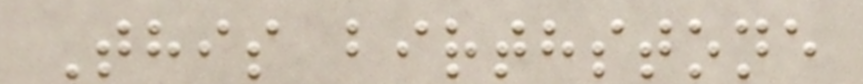This birthstone
